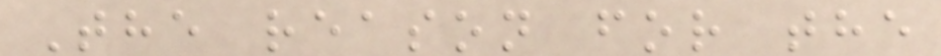The reason for the
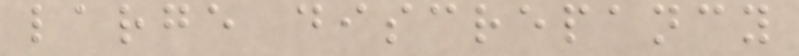large discrepancy
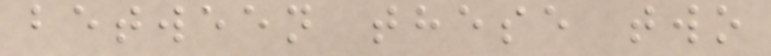between these two
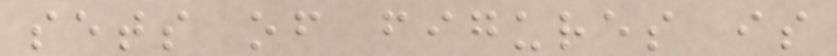sets of figures is
